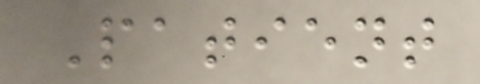Patient
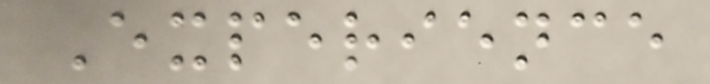Experience
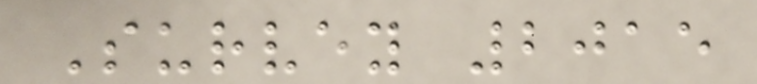Survey 2015
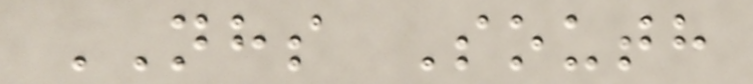NHS South
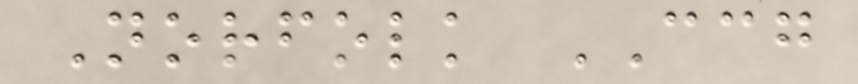Norfolk CCG
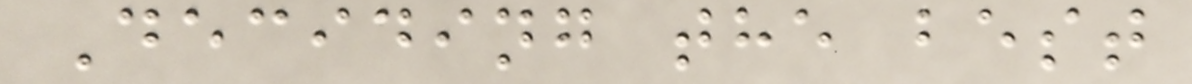Deciding the best
